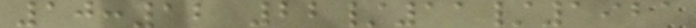10:12 22/11/1921
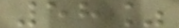58%
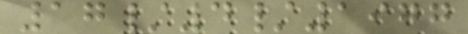17/4/1977
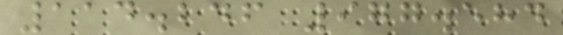114.246 977.584
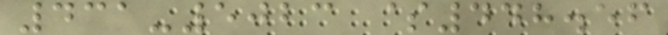431-5023 $448.56
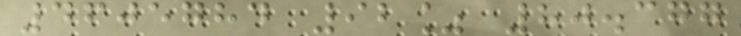4605784 92% 80.377
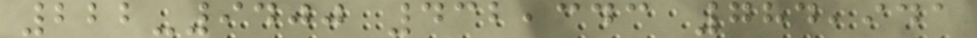222-9400 432,343 784,941
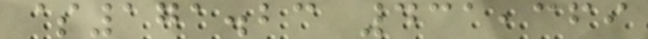$171.23 431,369
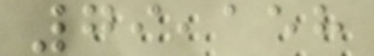79,158
